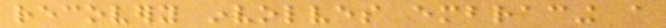recovery involves embracing a
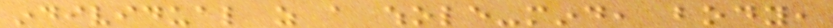individual as a whole-mind, body,
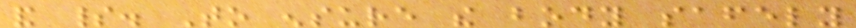and spirit. To ensure the body safely
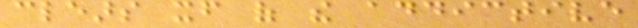clears itself of the addictive
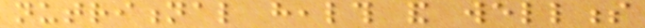nutritional health and wellness
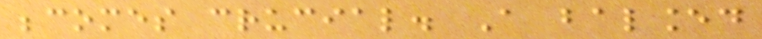becomes crucial. A balanced
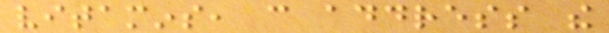vitamins, can address the
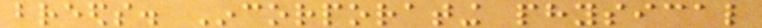breeds. Incorporating physical
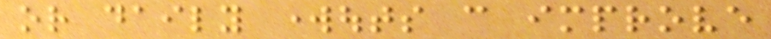or daily workouts can improve
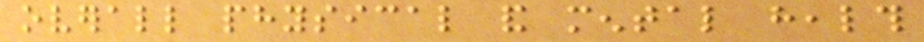overall physical and mental health
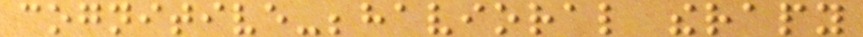cognitive-behavioral therapy
